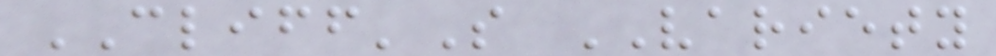CLIFF'S VARIETY
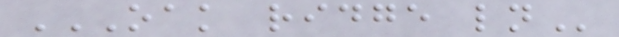OAK RIDGE LN
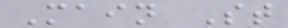Main St
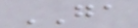GA
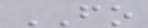FO
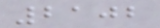2102
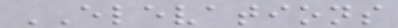ELEVATIONS
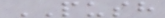PUSH
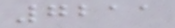7211
